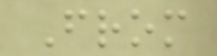From
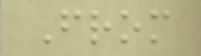From
